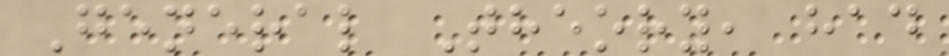General Theory, had
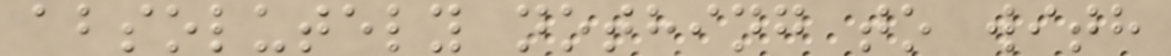absolutely nothing to with
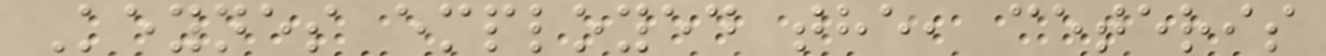Keynes employed the, ceteris
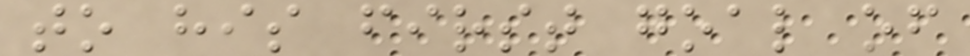to his first goal of
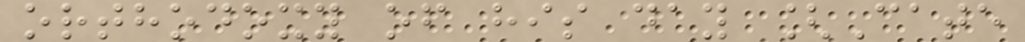orthodoxy of his day [Cate
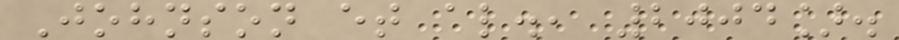Johnson et al., 2004].
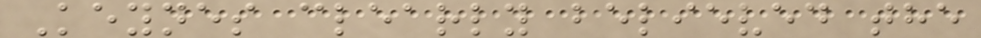Keynes clearly believed the
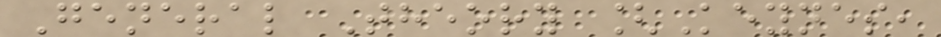General Theory [Keynes,
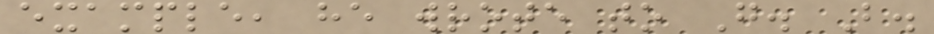example, he wrote to G. B.
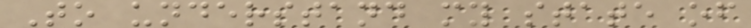To understand my state of
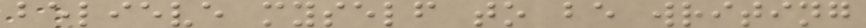believe myself to be writing
